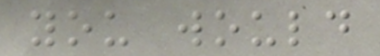you would
